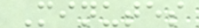Minutes
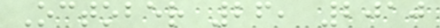October 26, 2010
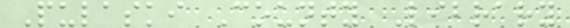Pulaski County Library
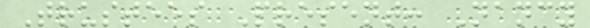Trustees Present: Nancy
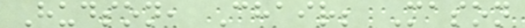Hudson, Chair; Mason
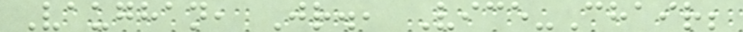Vaughan, Jr., Vice-Chair;
